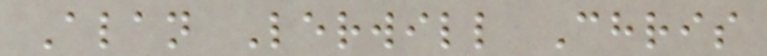Alan Lerwill Chris
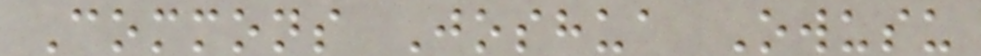Commons Joshua Owusu
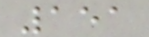151
